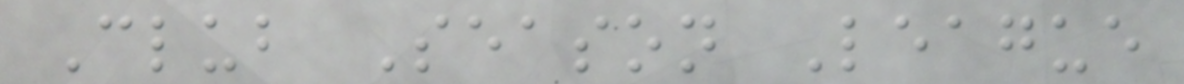Club Season League
